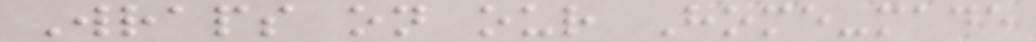Wraps on our Home-made
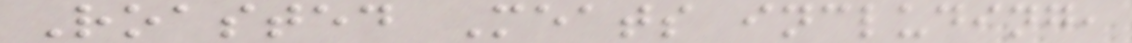Roasted Meats including,
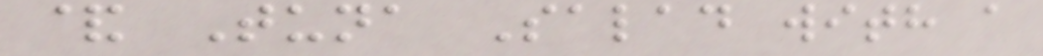& Tuna Salad with a
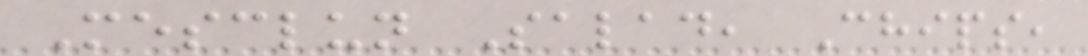Mesclun Salad, Chips,
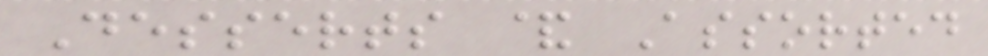Desserts & Assorted
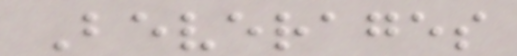Beverages
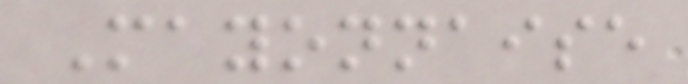Mayonnaise
